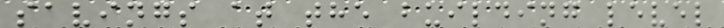savings at the building level
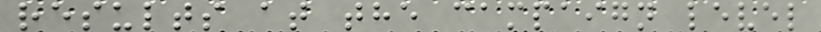results at the campaign level
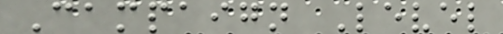Campaign Level
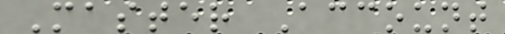Master Account
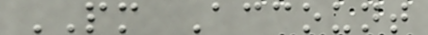PM Account
